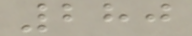280
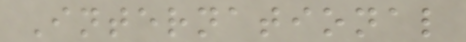International
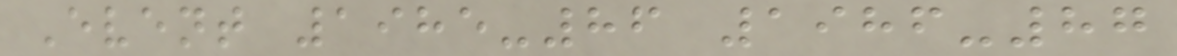Event 1985-86 1986-87
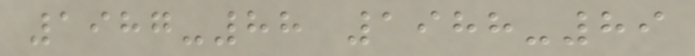1987-88 1988-89
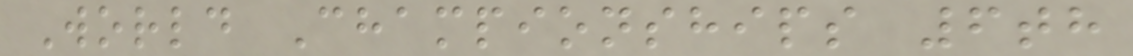World Championships 6th
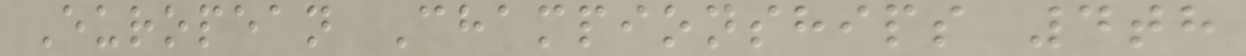European Championships 4th
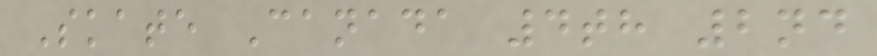Skate Canada 4th 2nd
